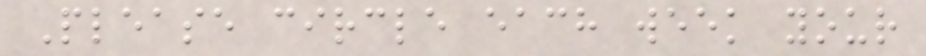Please circle each week your
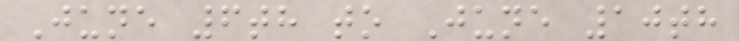June 6th to June 10th
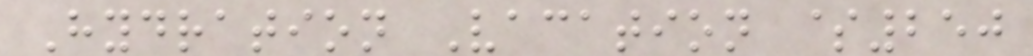Hydration Vacation $250
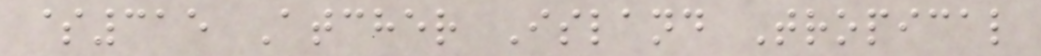$315 Atcher Island Tropical
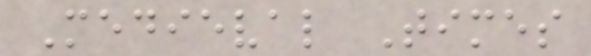Medieval Times
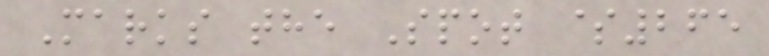Marks the Spot $265
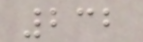232
